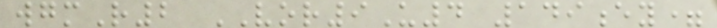wgmR2 VOR9U4 149ey=
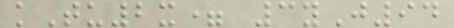kTu2x= 3yJ94
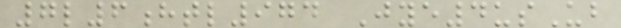7l6htl974 Jye4usUb
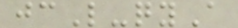jcL-qyA
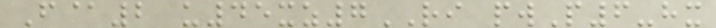F@2 u45xz7RI pwP6-hx
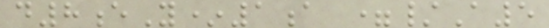d8eY*1a =/A5
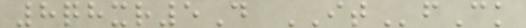8qhxr5D ITfCk
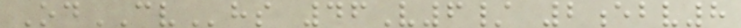OdCVhs 46V6/ 2ebv8
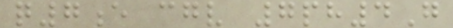q7e cgv 7ph4G
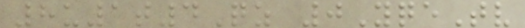8u1t4Qz 0YqeTv
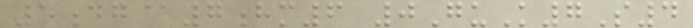5dg@7hm6 0GuK7S4
